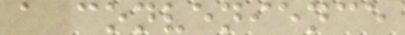a convenience
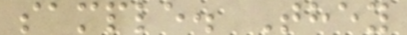sample. They
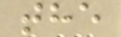the
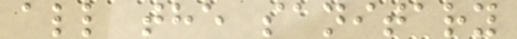all the sanitary
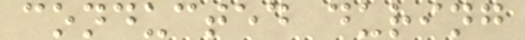conducted during
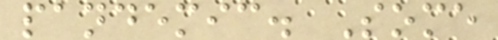pandemic. Some
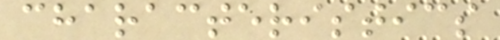characteristics
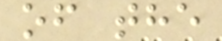of the
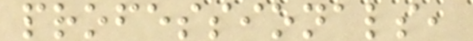professionals,
